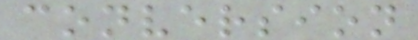conversion
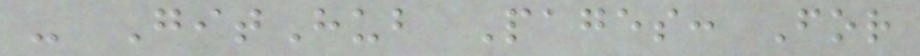- GitHub Pages: For
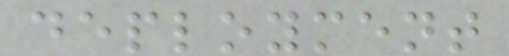deployment
